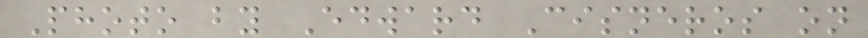Photo by Edward Cisneros on
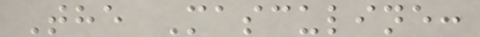The Masculine:
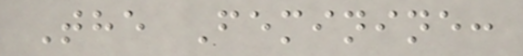The Feminine:
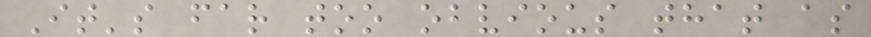It's far too obvious that as
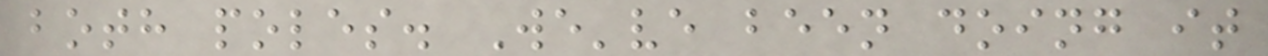both poles. We've been doing it
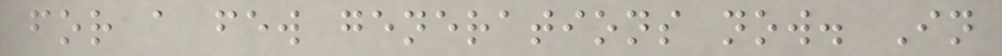for a few generations now. In
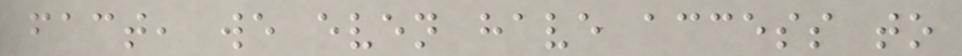fact, we even have access to
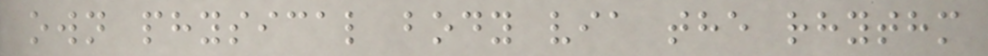own physical body via the rhythm
